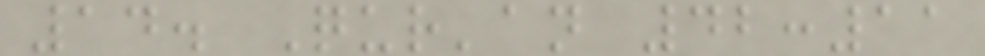14. Qur'an 42:11
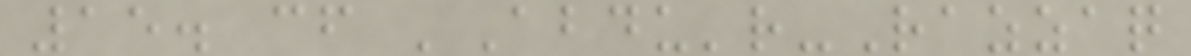15. cf 'Abdu'r-Razzaq
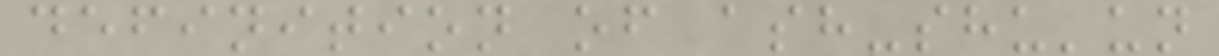definition of ash-shu'un
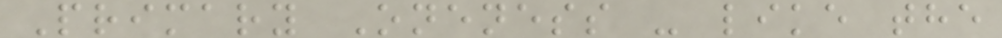Primary Oneness - like the
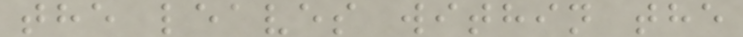the leaves within the
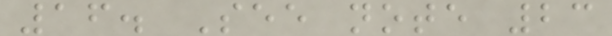16. See note 23
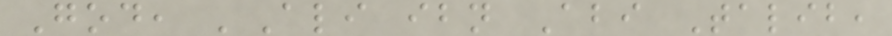God, 'Ali ibn Abi Talib,
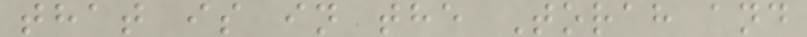that is in the Torah and
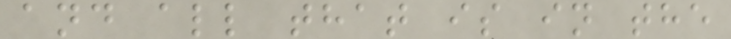and all that is in the
